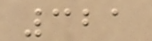321
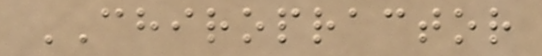CHIROPRACTOR
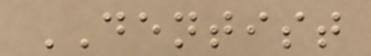DENTIST
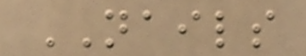NAILS
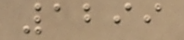1299
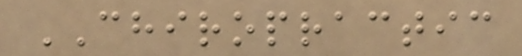CHIROPRACTIC
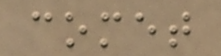comet
